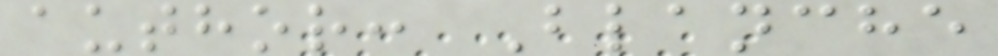author: Blanche
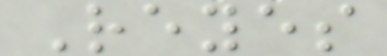Reyes
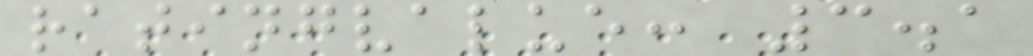ratingvalue: 3.1
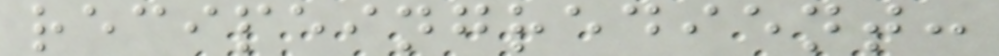recipeingredient:
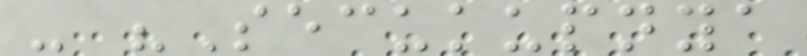- "Secukupnya
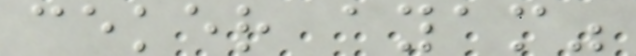ceker ayam"
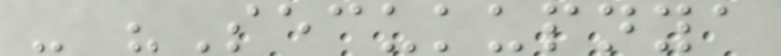- "Secukupnya
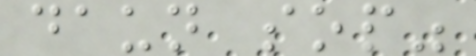daun sop"
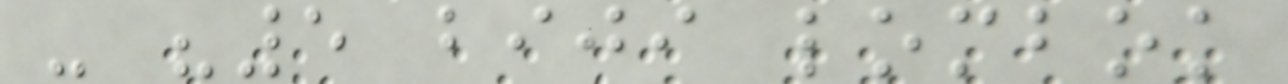- "5 biji lombok
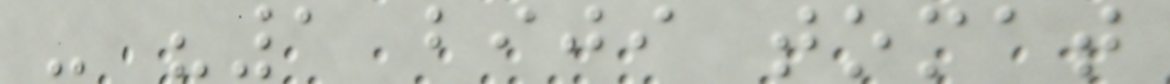- "1 biji tomat
